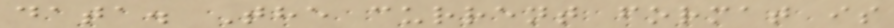data. The current format is
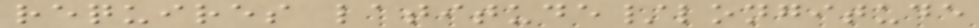requires latitude/longitude
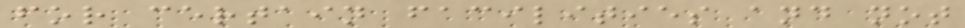for certain facilities and not
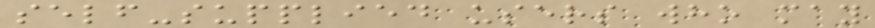self-supplied users who may
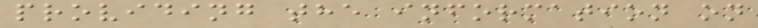providing the information on
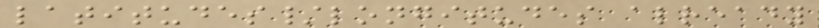latitudes/longitudes already
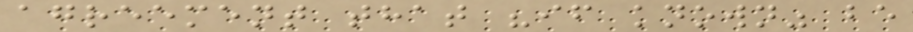agreement that "if known" be
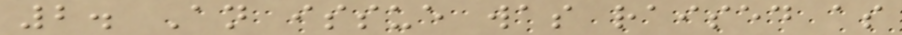2. An issue was raised as
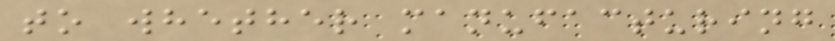to whether manufacturing
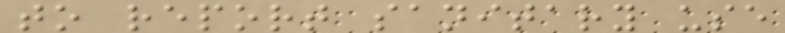to report sanitary use
